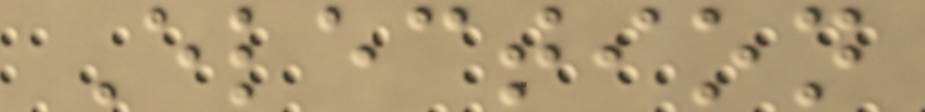Election
